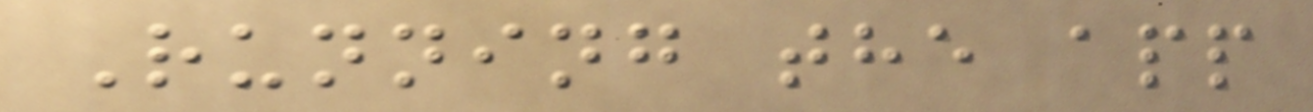Running the app
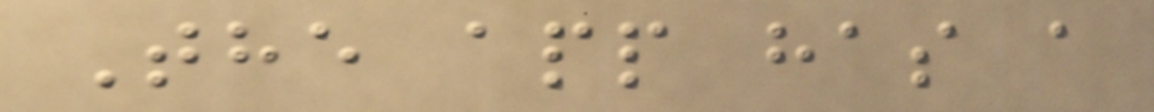The app has a
